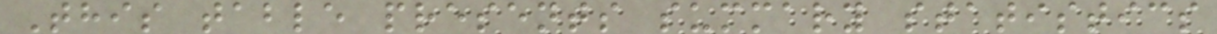This table presents summary statistics
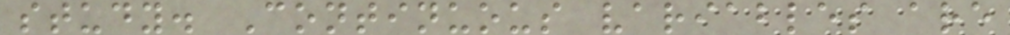study. Continuous variables are
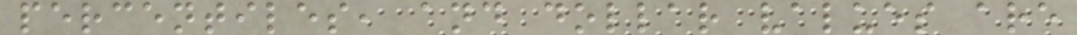percentiles, and dollar values are
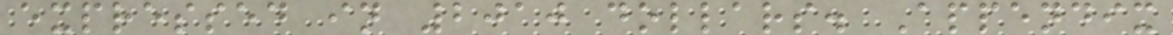expressed in 2010 dollars. Appendix
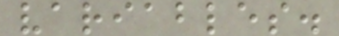variables.
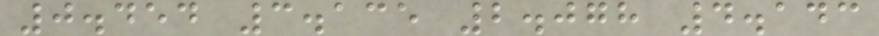0.454 3.135 2.078 4.143
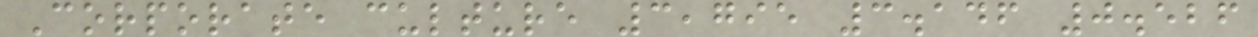Corporate culture 3,795 3.146 0.526
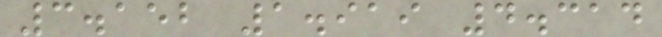3.152 1.919 4.314
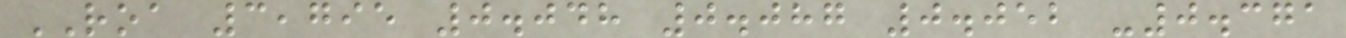ROA 3,795 0.048 0.087 0.052 -0.371
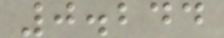0.244
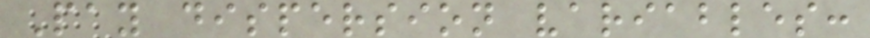Pay dispersion variables:
